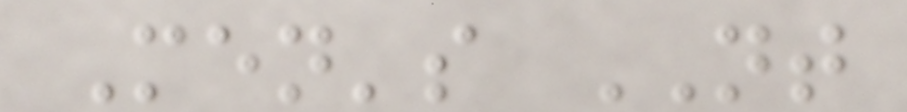Men's NT
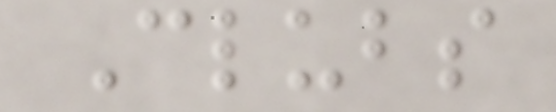Clubs
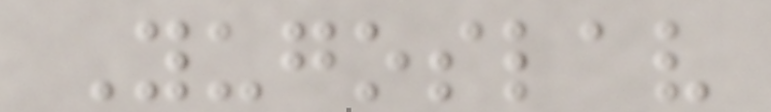Yugoslav
